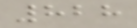828
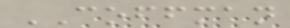COFFMAN
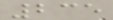235
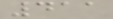411
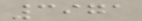3971
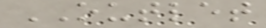OUTLET
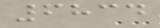6834
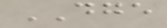DGE
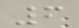6
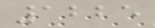1225
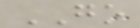GO
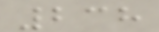238
